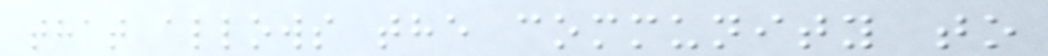that allows the community to
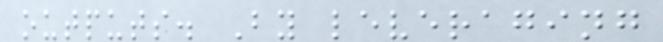outputs. By leveraging
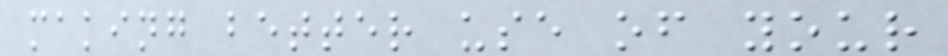making better use of your
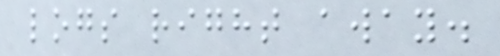logs right away.
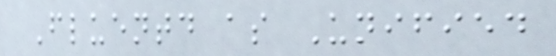Fluentd as Unified
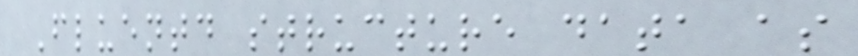Fluentd structure data as
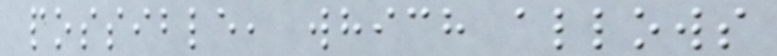possible, which allows
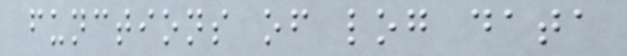functions of log data
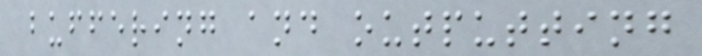buffering and outputting
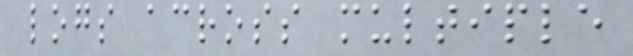logs across multiple
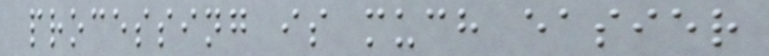processing is much easier
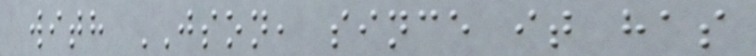with JSON, since it has
